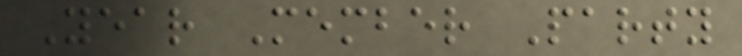Year Member Party
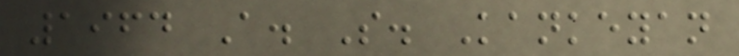1964 A. S. Kankeyan
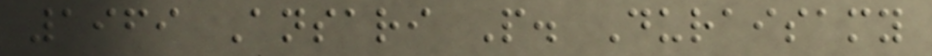1969 Ansari P. Duraisamy
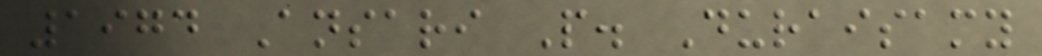1974 Ansari P. Duraisamy
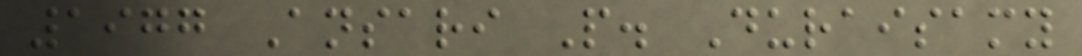1977 Ansari P. Duraisamy
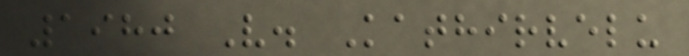1980 V. Kathirvelu
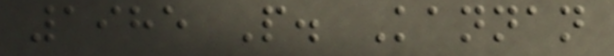1985 P. Kannan
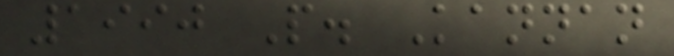1990 P. Kannan
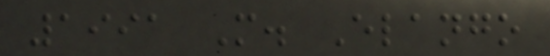1991 M. Elango
